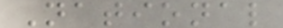National
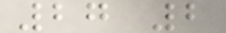27 2
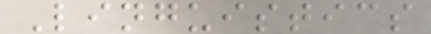Linguistics
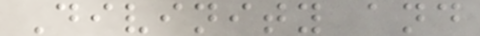Divinity and
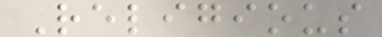Religious
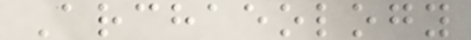Archaeology
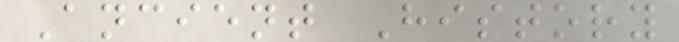Ancient History
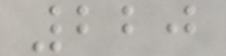220
